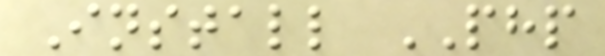Install PHP
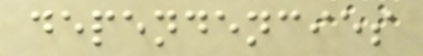dependencies
